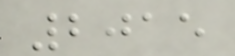2015
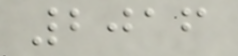2016
